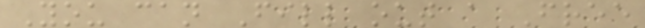You can Fill out a Free
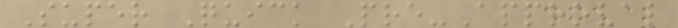Super Quick Pre-Approval
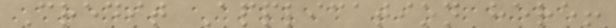Credit Application here!
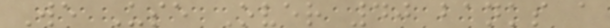We Use Over 40 banks a
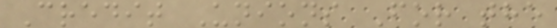Credit Unions For the
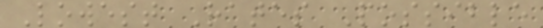Lowest Rates Possible
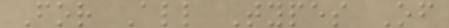For All Types Of
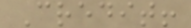Credit!
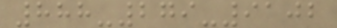888-279-9102
